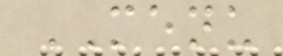MENU
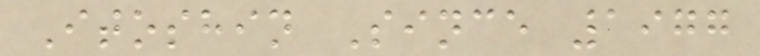Itoshin Since 1977
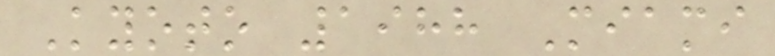Kyoto 1988 Miami
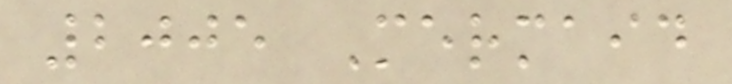2005 Mermaid
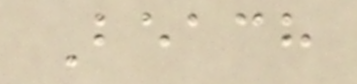Beach
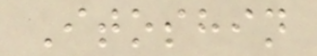Itoshin
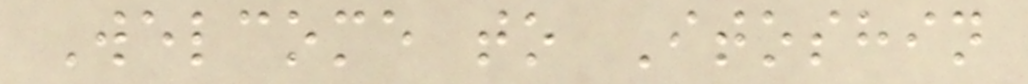Welcome to Itoshin
